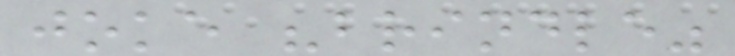joke "brindle"
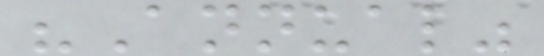"Annual"
